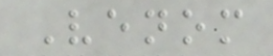Venom
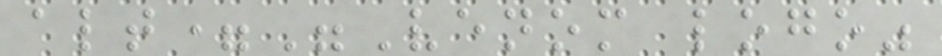alt="Venom logo"
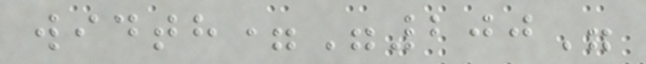width="200"
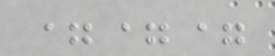===
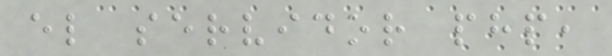el servidor php,
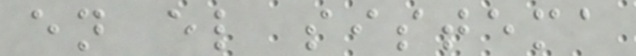en el sistema
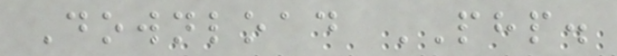Download PHP.
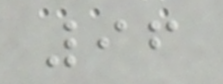96
